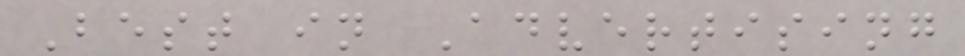Best in Advertising
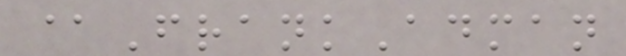@FrankAdman
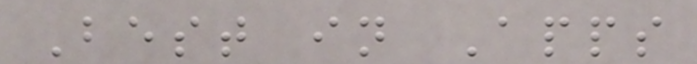Best in Apps
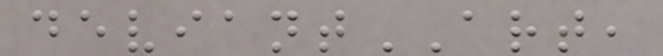deviantART,
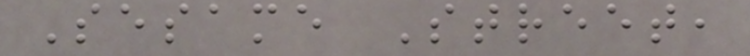Sesame Street,
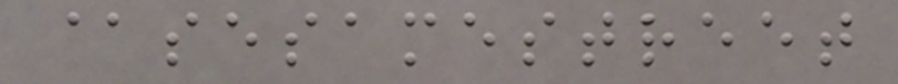@sesamestreet
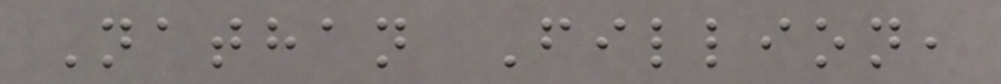Nathan Fillion,
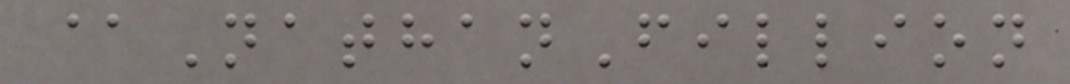@NathanFillion
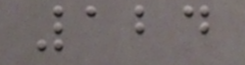124
